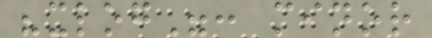"xlog": minor
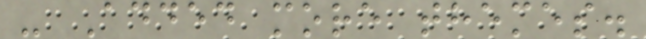- Added more themes.
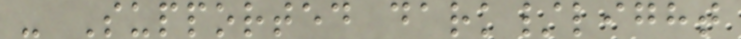- Supported dark/light
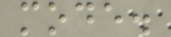mode.
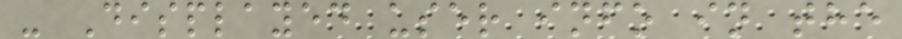- Displayed user info in the
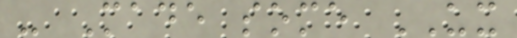- Made some UX
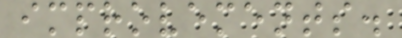improvements.
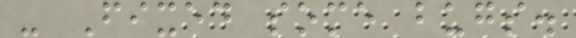- Fixed some bugs.
